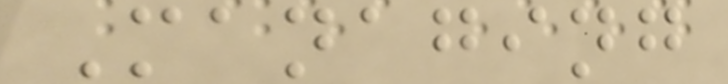Managing
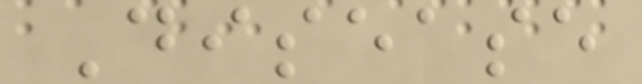Disease
